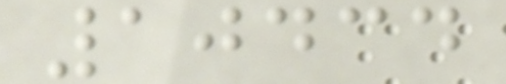10434
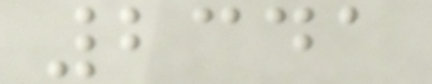2341
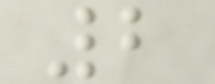2
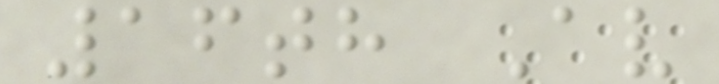16th Av
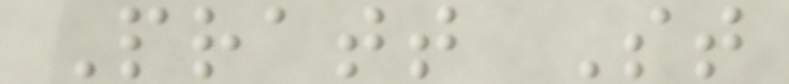Pratt St
